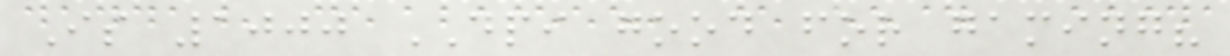Is 1000 DPI good for gaming?
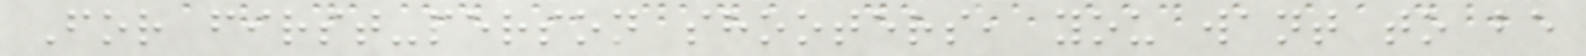For first-person shooters, you want to be
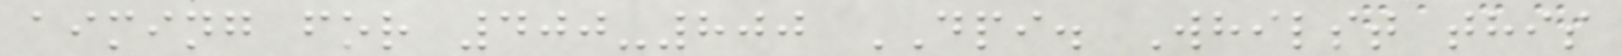aiming for 400-800 DPI. Whilst this
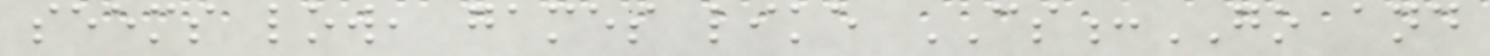seems low, games like CS:GO and
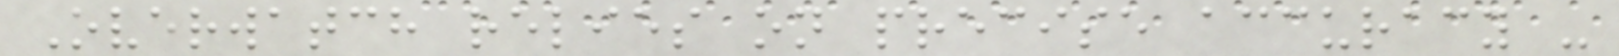Overwatch relies on precise accuracy -
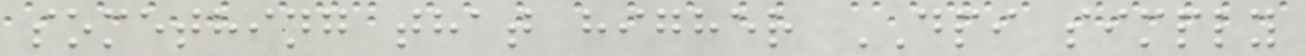something that higher DPI simply
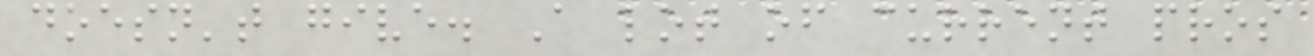doesn't give. A lot of current pros
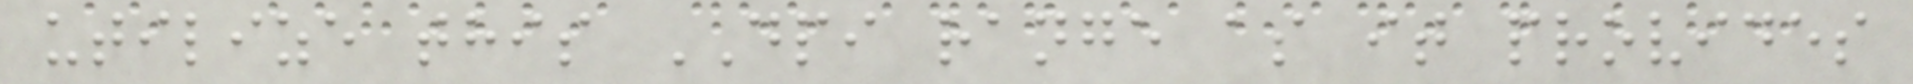utilize this DPI range as it provides
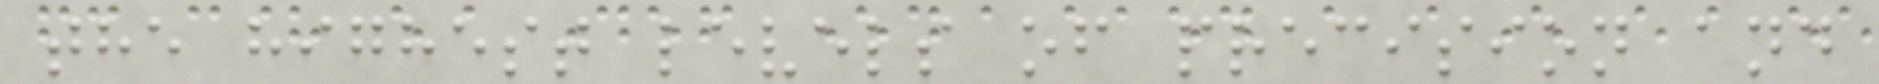the highest levels of precision and
